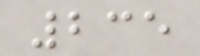235
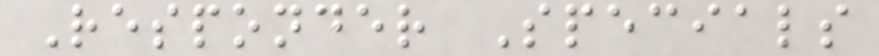Responder Specials
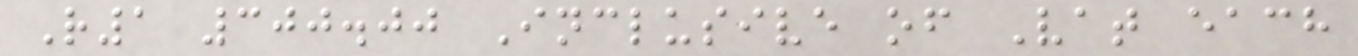R1 300.00 Inclusive of Vat each
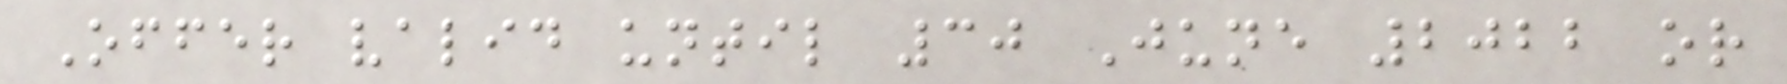Offer valid until 30 June 2022 or
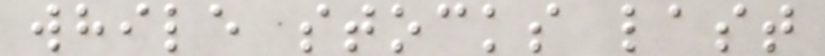while stocks last
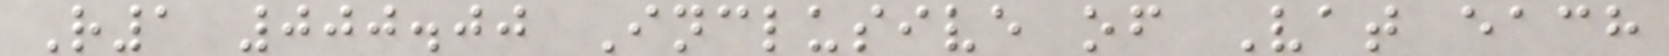R1 000.00 Inclusive of Vat each
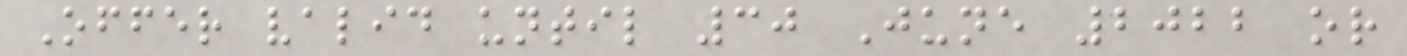Offer valid until 30 June 2022 or
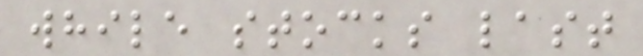while stocks last
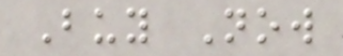Buy Now
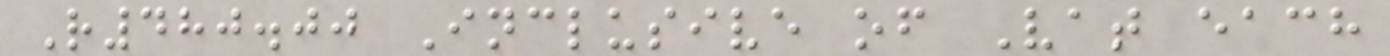R480.00 Inclusive of Vat each
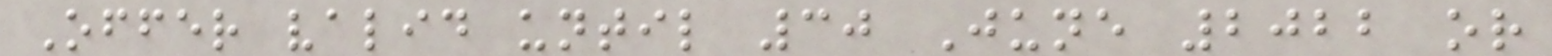Offer valid until 30 June 2022 or
